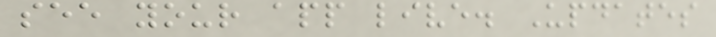see your app live. Updates
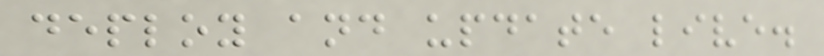deploy and update live.
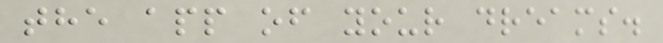the app of your dreams.
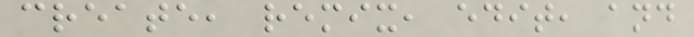create, remix, edit, and
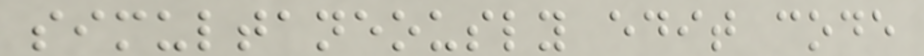simultaneously edit code
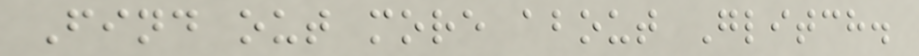Find out more about Glitch.
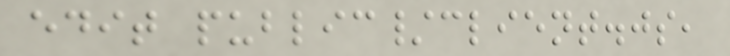edit public/client.js,
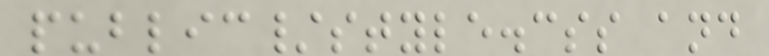public/style.css and
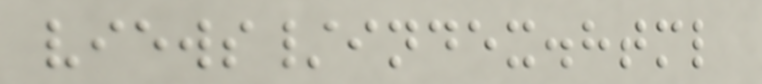views/index.html
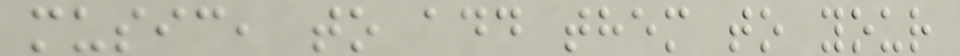music, to add them to your
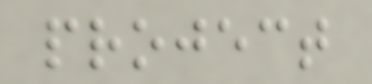project
